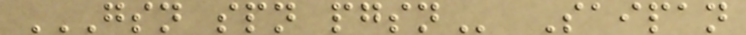GSN SPN PGSN Saipan
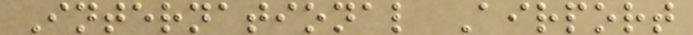International Airport
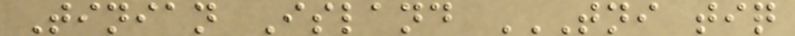Tinian Island TNI TIQ
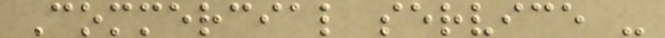Commercial service -
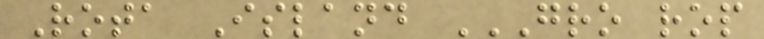Rota Island GRO ROP
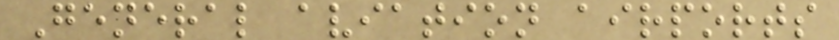General aviation airports
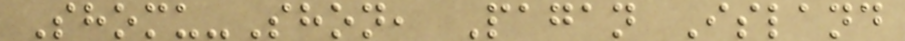Shomu-Shon, Pagan Island
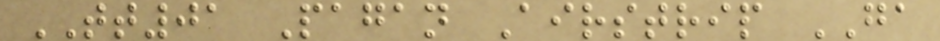TT01 Pagan Airstrip GA
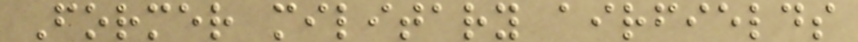Former military airfields
